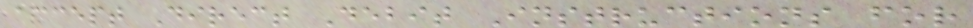accept Direct Debit Instructions for
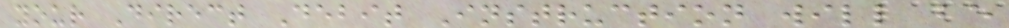your Direct Debit Instruction will be
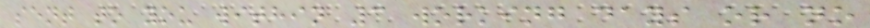sent to you within 3 working days or no
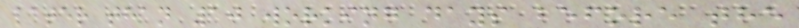later than 10 working days before the
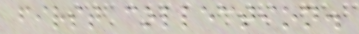first collection.
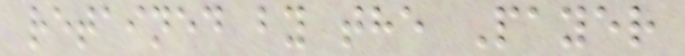retained by the Payer
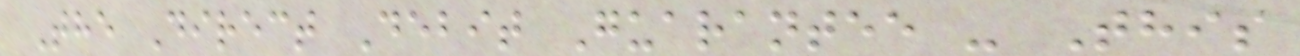The Direct Debit Guarantee - This
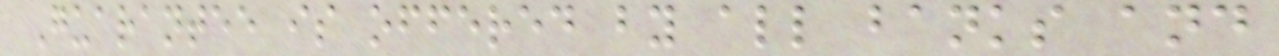Guarantee is offered by all banks and
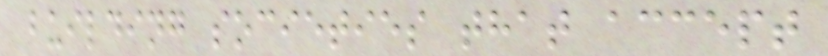building societies that accept
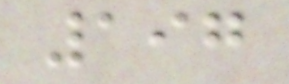197
